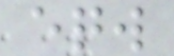eqw
